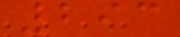293
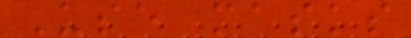Use masks
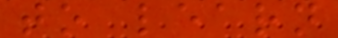to learn
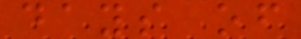days of
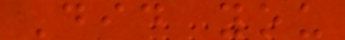Did you
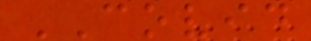COVID
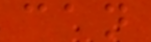can
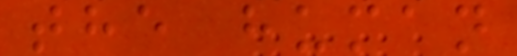the human
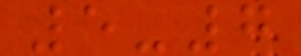5-7
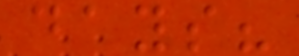days?
